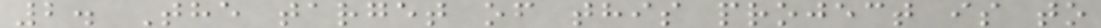2. The target of this project is to
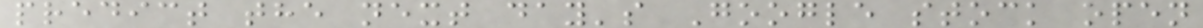predict the next day's Google stock open
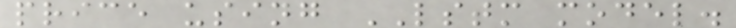price using LSTM model.
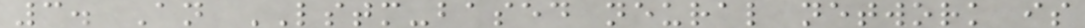3. An LSTM-based neural network is
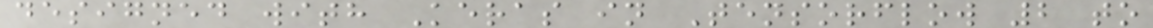designed with Keras in Tensorflow 2 to
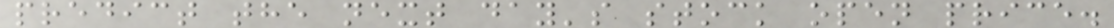predict the next day's stock open price.
